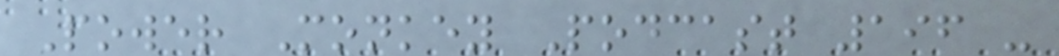Power Monkey Podcast 196 -
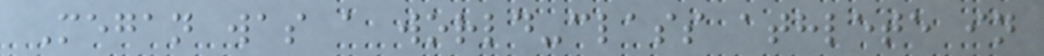Megan was a world-class athlete in
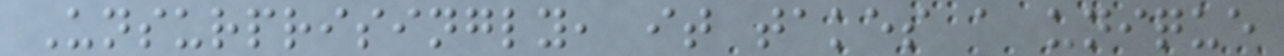Unsurprisingly, it takes a unique
